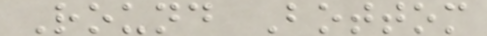Round Bottom
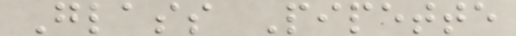Glass Pipette
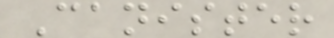Canister
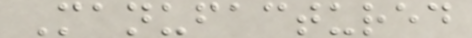Manufactured
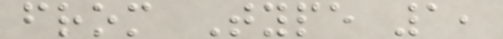from Type 1,
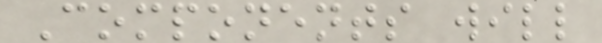Components will
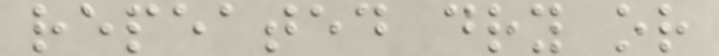repeated dry or
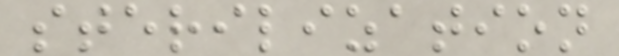sterilization
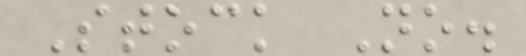Stock No.
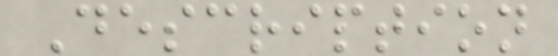Description
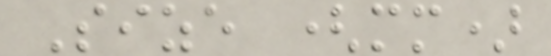Size (mm)
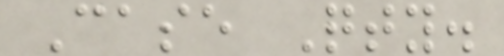Case Qty.
